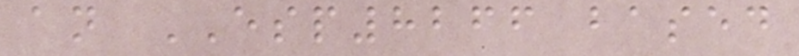an ESP8266 based
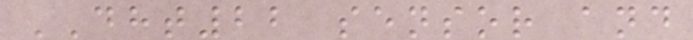DHT22 sensor and
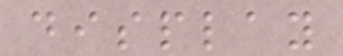display
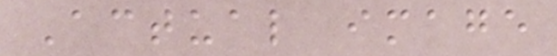Actual image
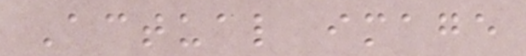Actual image
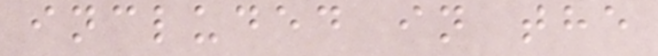included in the
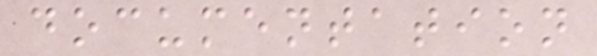documentation
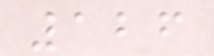126
